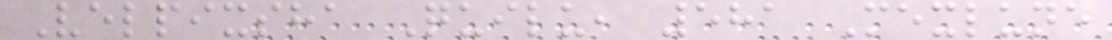Velpixsha Quilu, 581 Mexlune
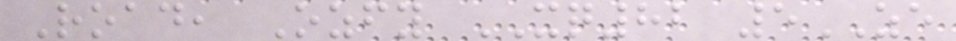Road, Ozfy XQ82 5ZE
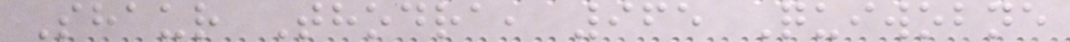Shaur Thodra, 965 Quiwobne
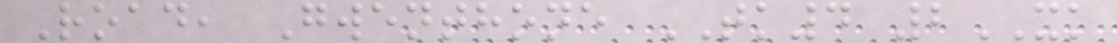Road, Gwenthone TK4 2XK
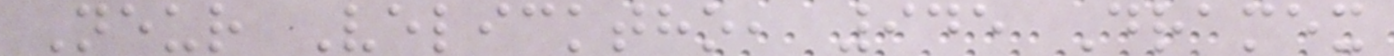Neur Velicktho, 945 Dramex
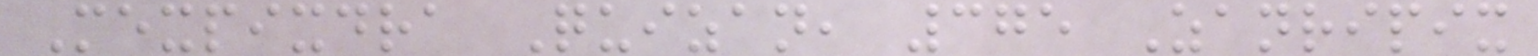Mexpixdra Quizan, 375 Zanripix
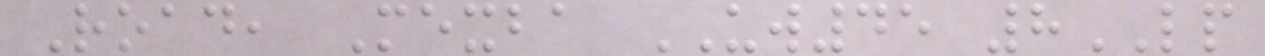Road, Mexba UW45 8LP
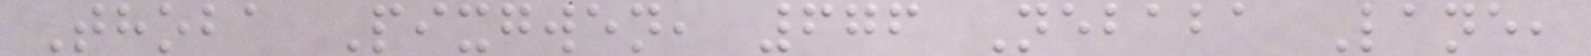Thoba Pixgwen, 676 Nebaba Lane,
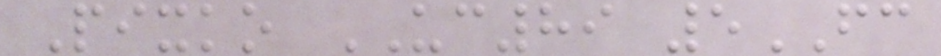Pixko UC89 5FC
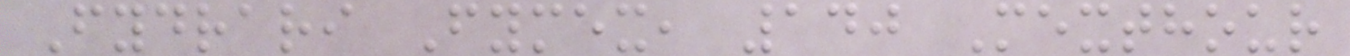Fydrari Fymex, 140 Mexthour
